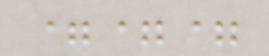===
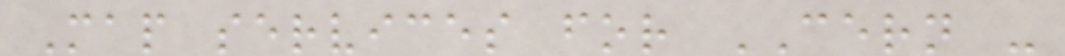Map services for CERN -
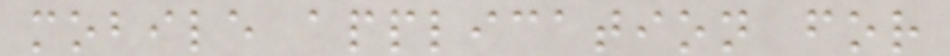mobile application for
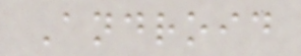Android
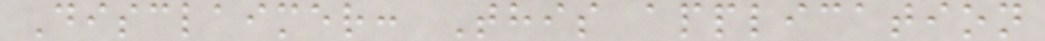Disclaimer: This application
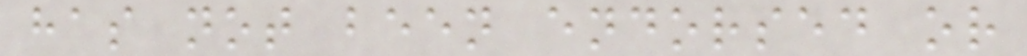has not been endorsed or
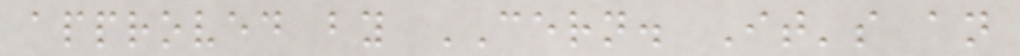approved by CERN. It's an
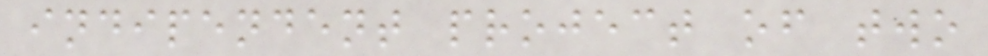indipendent project of two
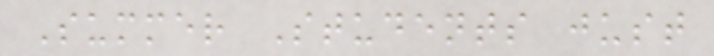Summer Students just
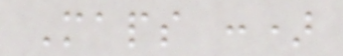Maps :)
